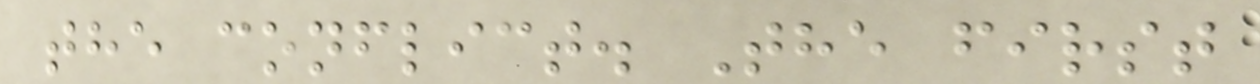the conflict. The first
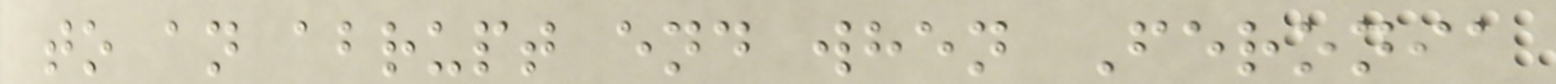to an abrupt end when Feronia
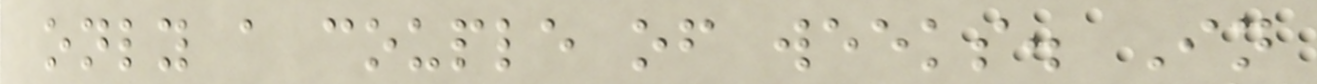only a couple of weeks. In
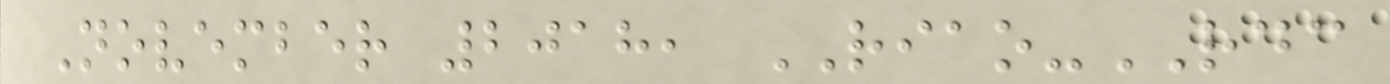November 2018, RIAO-RDC
